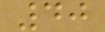40
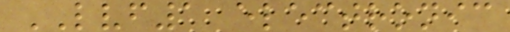LVF1 electronic
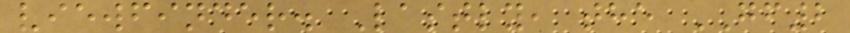viewfinder. Lastly, the GF2
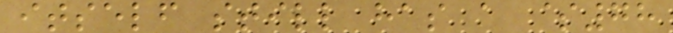itself still has a $78
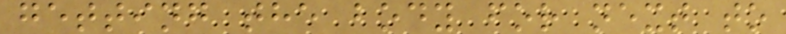getting the body for next to
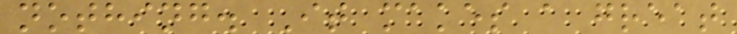nothing. It makes a great
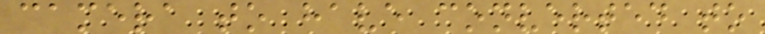camera to have converted to
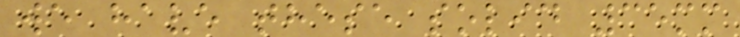we have these solid 35mm
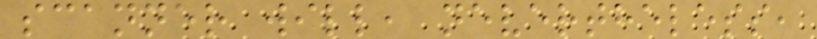scanner will, nevertheless,
